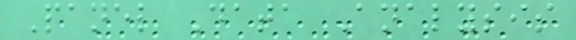Panel Data Analysis
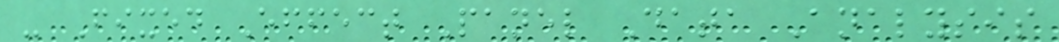- Fixed Effect Panel Data Analysis
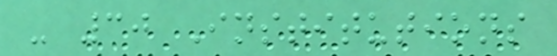- 30 Institutions
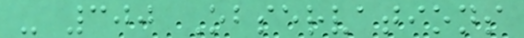- 300 Observations
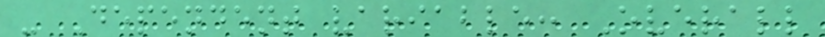- Dependent variable: Overall
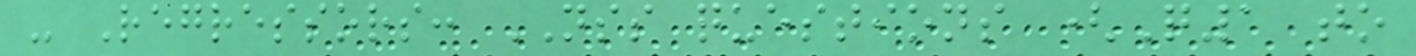- Regressors: NSS questions (Q1 to
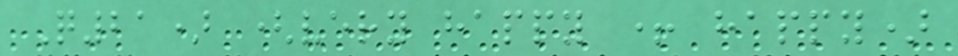Q21) (very happy + happy)
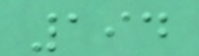194
